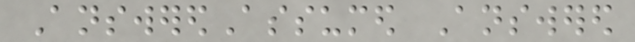AnsweredAssumed Answered
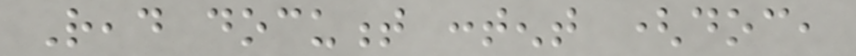Read document content (doc,
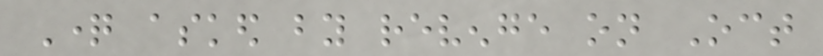Question asked by revenge on Oct
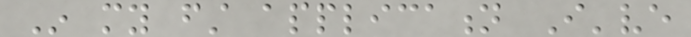In my first application I've
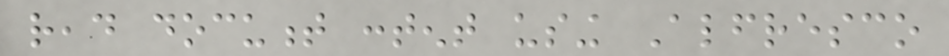read document content using Alfresco
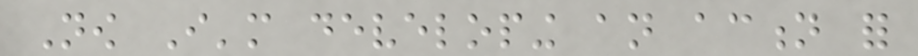Now I'm developing an action for
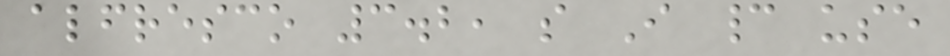alfresco 3.2, so I cannot use
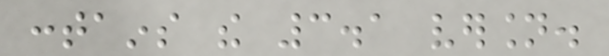contains the 3.1 version.
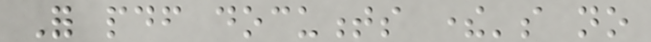For pdf documents there's no
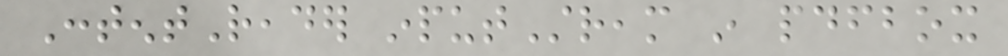ContentReader inputStream in pdfbox
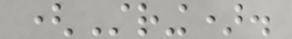(String).
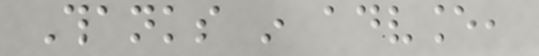Thanks in advance,
